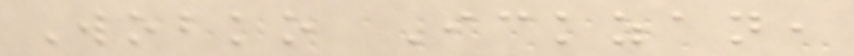Wobko Ickzan,
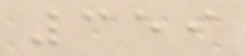359
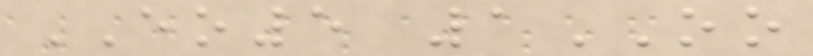EO5 1OO
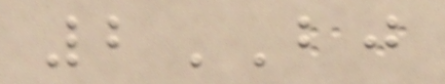2BJ
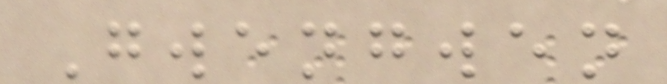Gwengwen
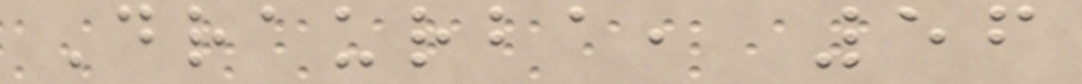Draurba, 56
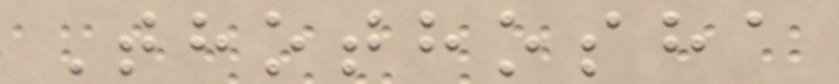Thothosha
